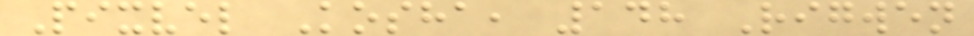Pixvel Kosha, 148 Rigwen
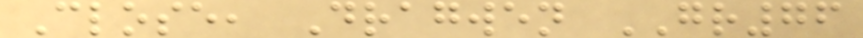Close, Dragwen GR76
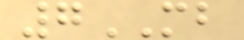7MB
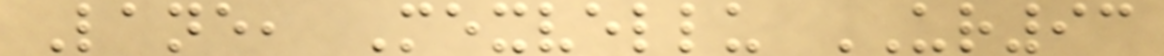Lane, Mexvellu UR93
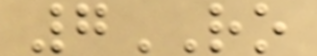7RO
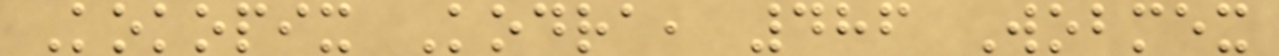Kokopix Kodra, 486 Wobmex
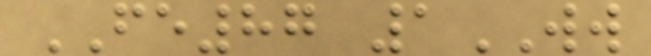FE87 1WW
